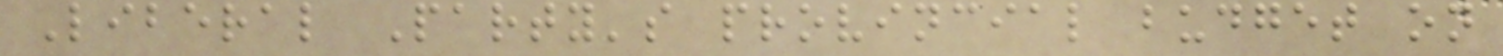Liberal Party's provincial budget on
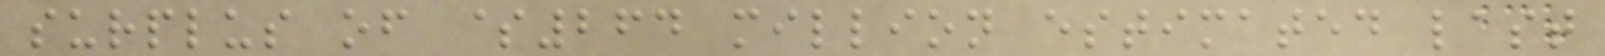surplus of $264 million estimated last
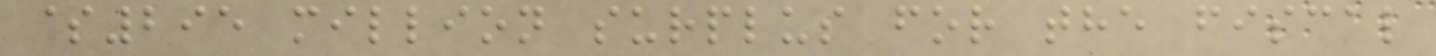$295 million surplus for the fiscal
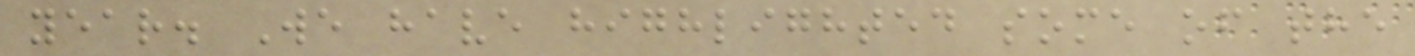year. We have highlighted some of the
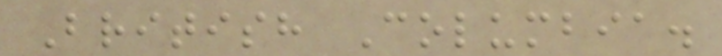British Columbia.
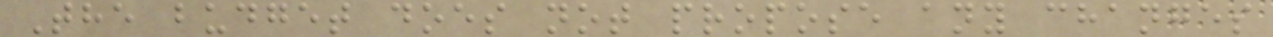The budget does not propose any changes
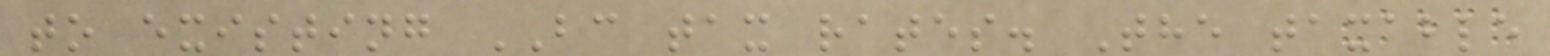to existing BC tax rates. The taxable
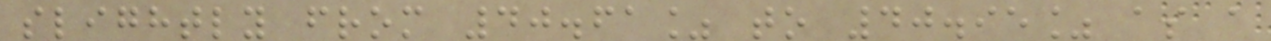slightly from 40.61% to 40.95% as a
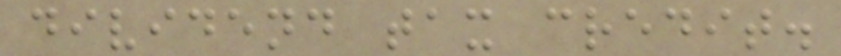dividend tax credit.
